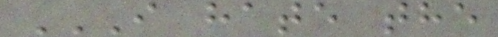I HATE THE
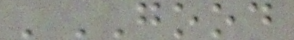'GOOD
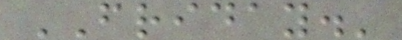FRIDAY.'
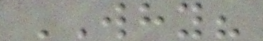WHY?
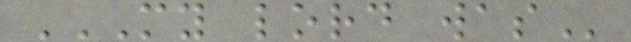MY LORD WAS
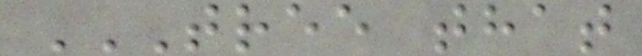TREE THAT
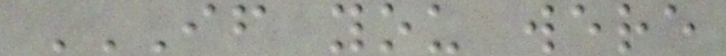IF YOU WERE
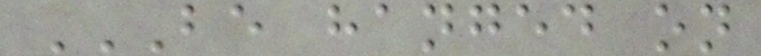BE HANGED ON
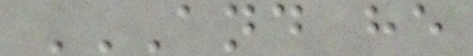AND HE
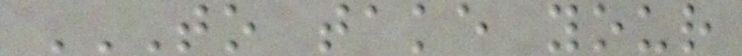TO TAKE YOUR
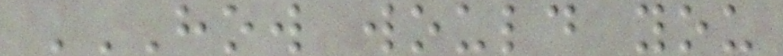HOW WOULD YOU
